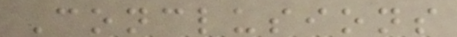Conclusions
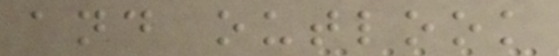and outlook
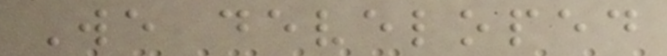We developed
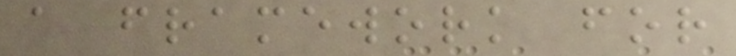a framework for
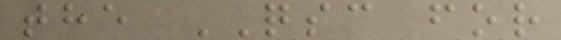the QSC for
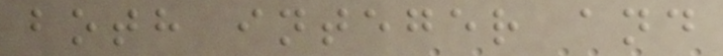both integer and
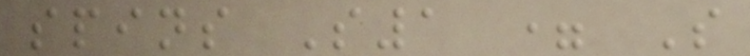spins S1 = S
